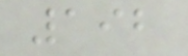192
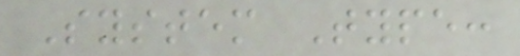System Type:
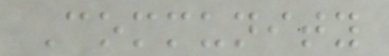Community
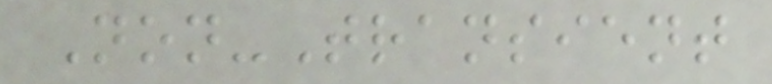Non-Transient
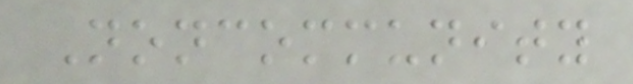Noncommunity
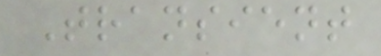Transient
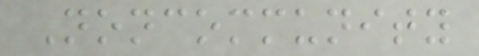Noncommunity
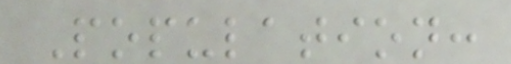Population:
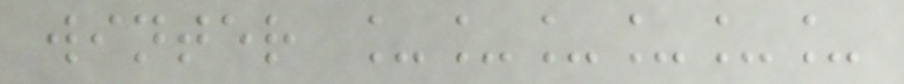winter ______
